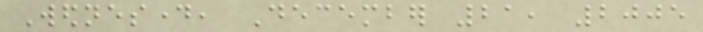Wednesday, December 21, 2005
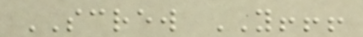SCREW YOU!!!
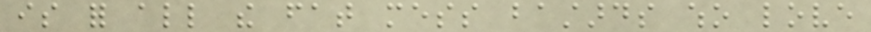is for all the fat mess bastards who love
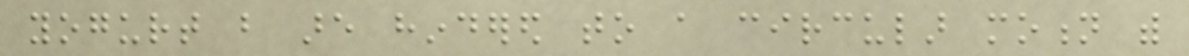yogurt but are hindered to a circular motion with
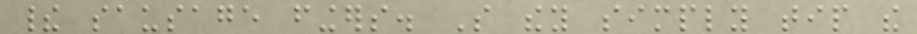their sausage fingers. So they simply tip the
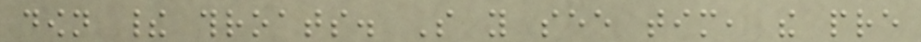down their throats. So you see tim, the pre
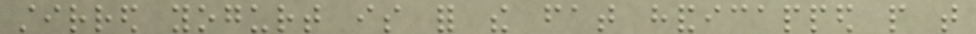stirred yogurt is for the fat handicapped people that
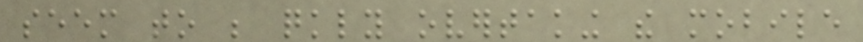seem to be quickly overtaking the mobile
